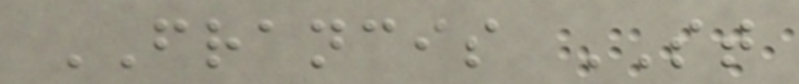FRANCIS ST
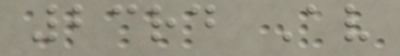23rd Av
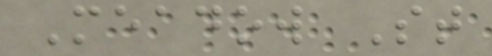Meadow St
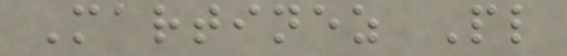Martinez Pl
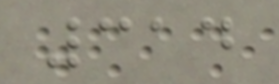314
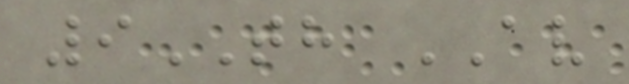9TH AV
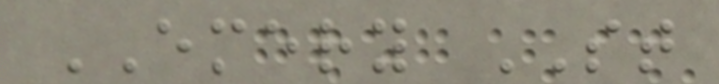EMERY ST
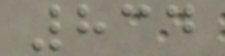834
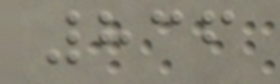836
